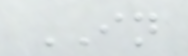IN
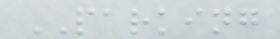PARKING
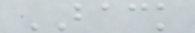BACK
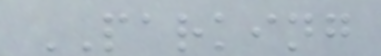PARKING
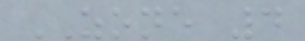ZONE 4
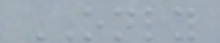ONLY
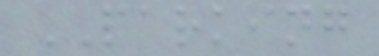PARKING
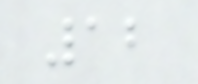12
